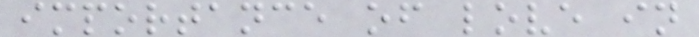importance of love in
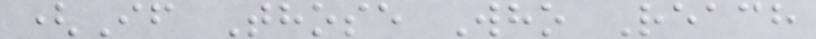(If Those Who Reach
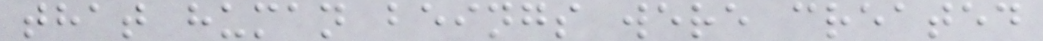that human beings were created
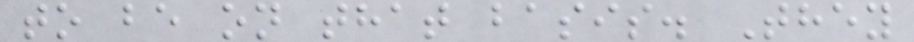to be on that basis. They
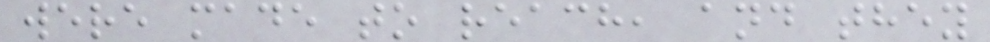were made to reach, and they
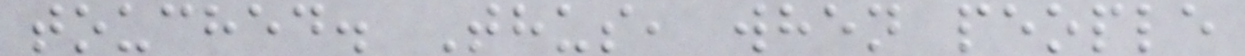touched. Thus, when people
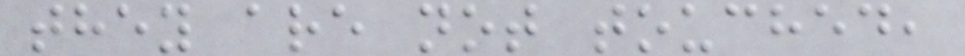they are not touched,
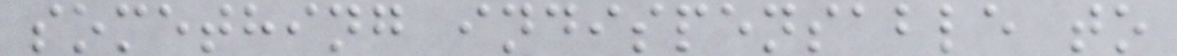something indispensable to
